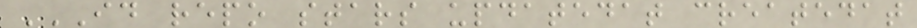ID REPO STARS UPDATEDAT CREATEDAT
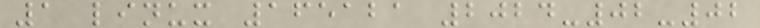1 linux 165121 2024-02-02
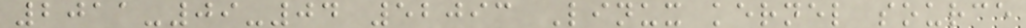2011-09-04 52093 Linux kernel source
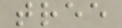tree
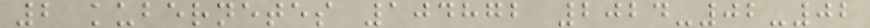2 kubernetes 104872 2024-02-02
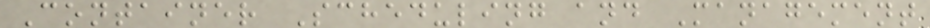Container Scheduling and Management
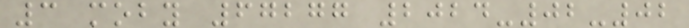3 moby 67277 2024-02-02
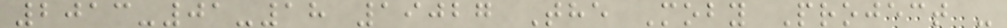2013-01-18 19027 The Moby Project -
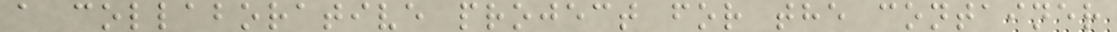a collaborative project for the container
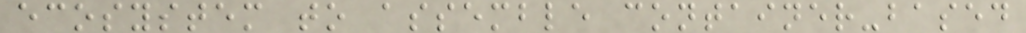ecosystem to assemble container-based
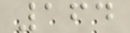164
